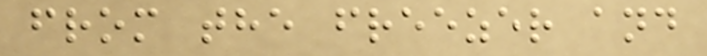from the freezer and
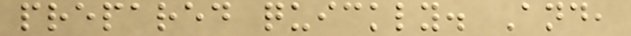prepared quickly. And,
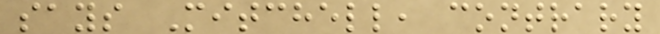says Mitchell, contrary
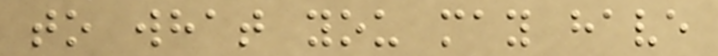to what you may have
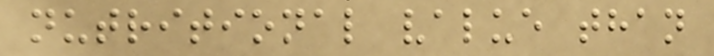nutritional value than
